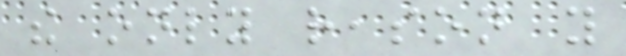the only reason you
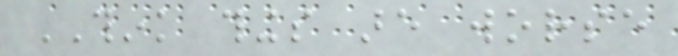THINK things are worse
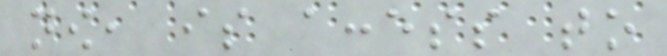now, is access to
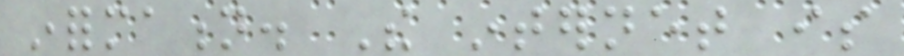information. The internet is
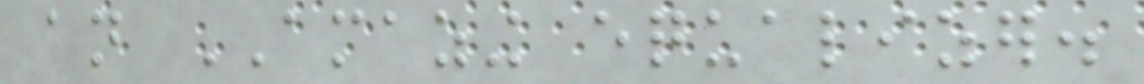an AMAZING equalizer.
